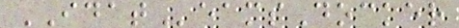IDATeamsDocker
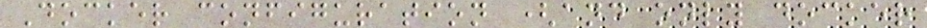Docker configuration (and only docker
